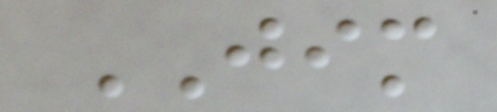JIM
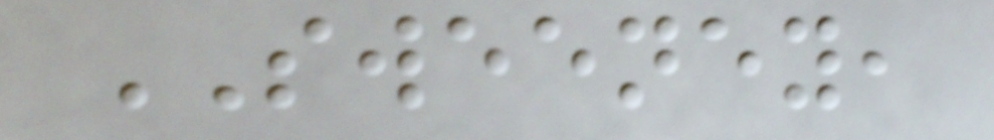SWEENEY,
